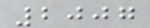2007
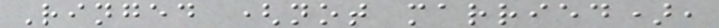Ringed (not married),
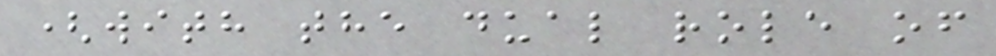(with the dual role of
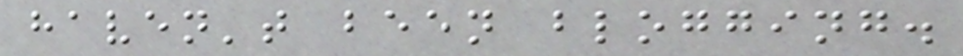haven't been blogging.
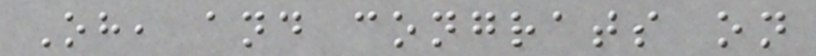Oh, and congrats on
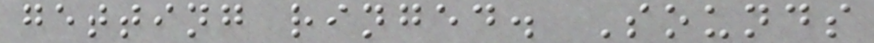getting ringed. Sounds
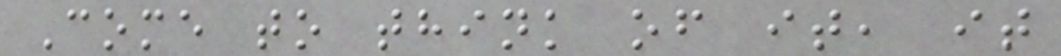Come to think of it, it
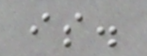is.
